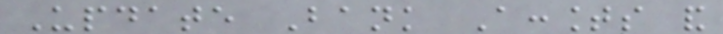Update Bank Accounts and
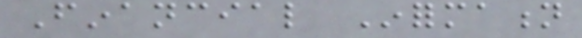Financial Information
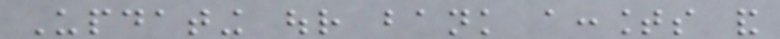Updating our bank accounts and
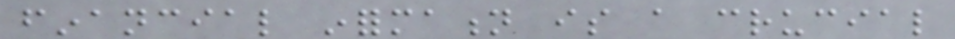financial information is a crucial
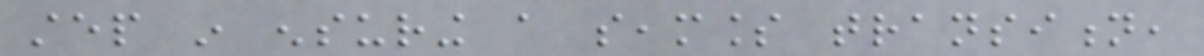step in ensuring a seamless transition,
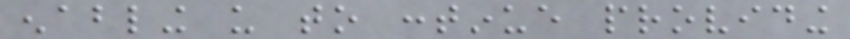enabling us to continue providing
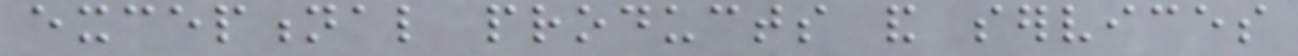exceptional products and services
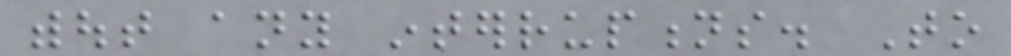without any interruptions. To
